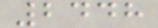2448
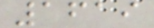1619
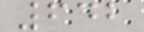642
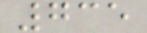735
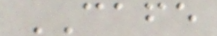CAFE
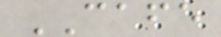CAFE
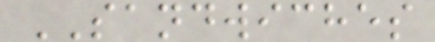SANDWICHES
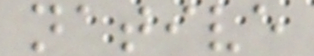native
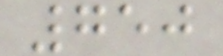750
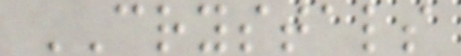CRYSTALS
